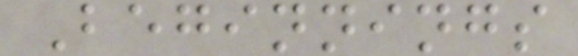Beginnings
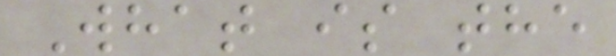What is the
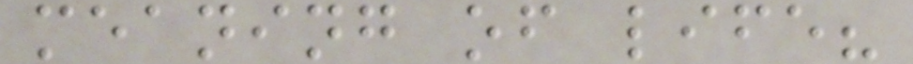meaning of life?
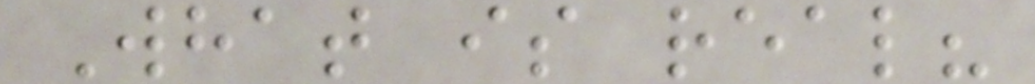What is real?
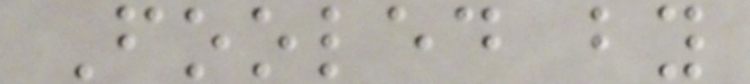Fooled by
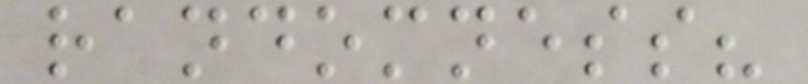randomness?
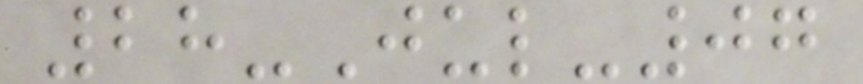28-Jul-07
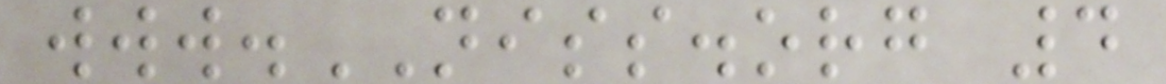www.NISS.org 4
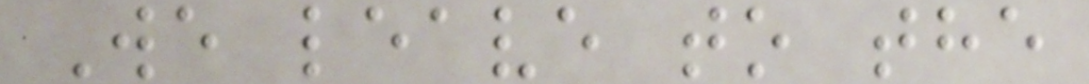We leave to the
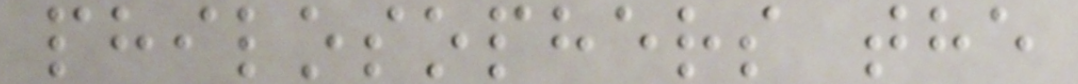philosophers the
